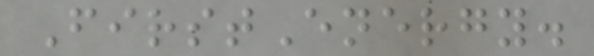FirstEnergy.
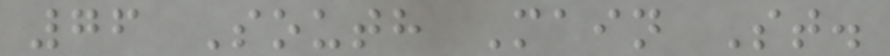76 South Main St.
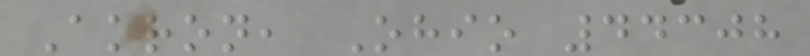Akron, Ohio 44308
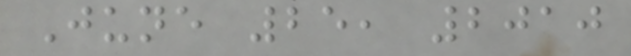June 25, 2010
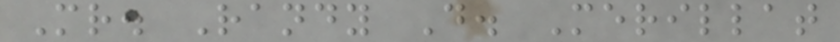Mr. Randy D. Merillat
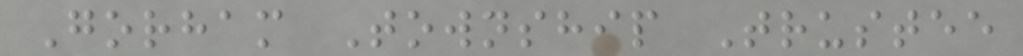Gorham Township Trustee
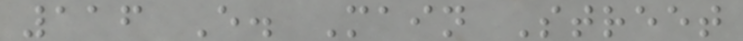116 E. Main Street
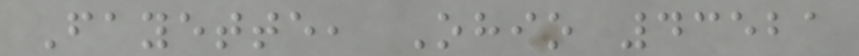Fayette, Ohio 43521
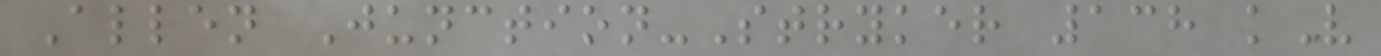Allen Junction-Stryker 138 kV
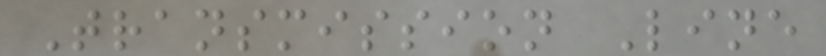Transmission Line
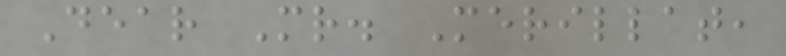Dear Mr. Merillat,
